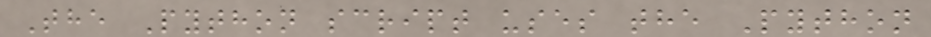The Python script uses the Python
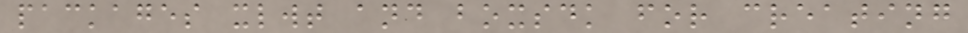packages xlwt and boxsdk for creating
